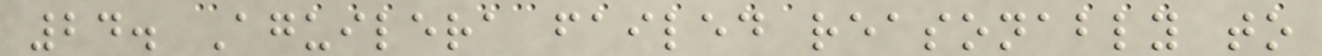24. Aguilera failed reasonably to
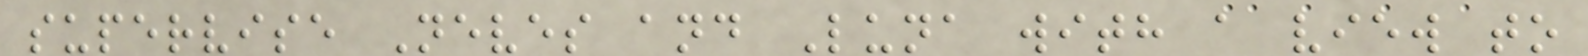supervise Neves and Luna with a view to
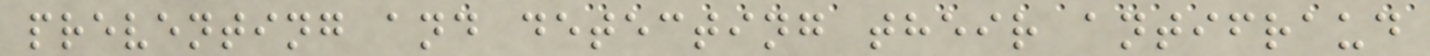preventing and detecting their antifraud
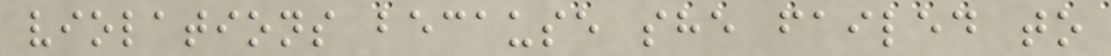violations because she failed to
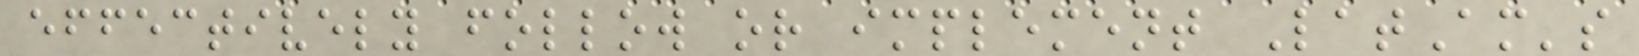effectively follow or implement LatAm's
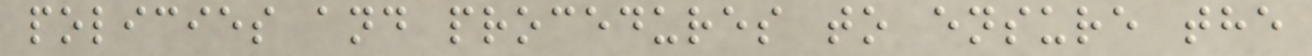policies and procedures to ensure the
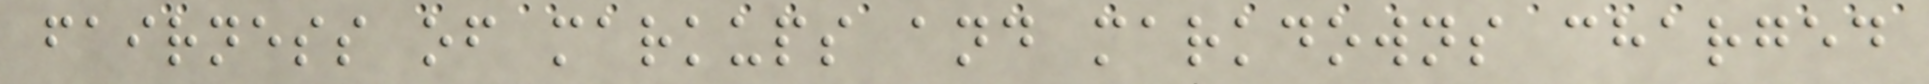fairness of markups and markdowns charged
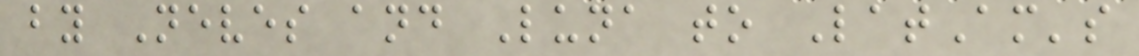by Neves and Luna to LatAm's
